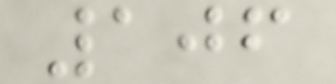106
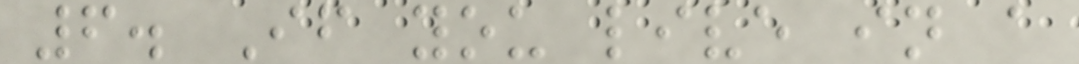6. If you live in a
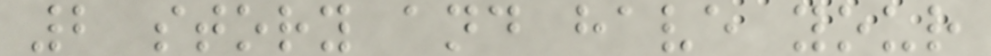2 story and have your
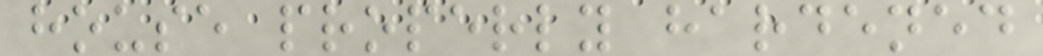house properly hardened
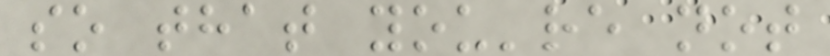so that you're not
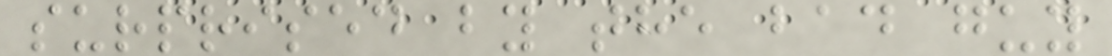surprised by the bad guy
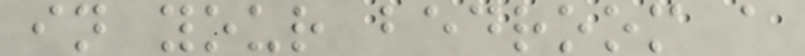in your bedroom a
